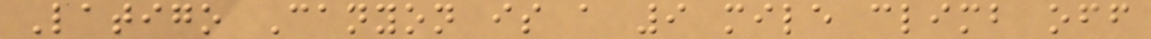Latigo Canyon is a 9 mile climb off
